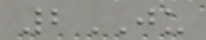2JU
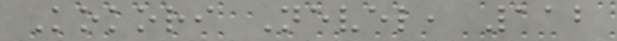Kokori Nevel, 112
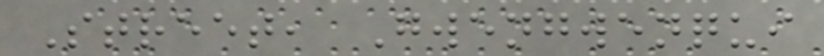Street, Gwengwenqui
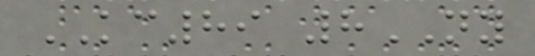KC89 8NY
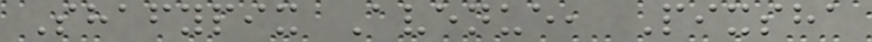Shafypix Avenue, Pixsha
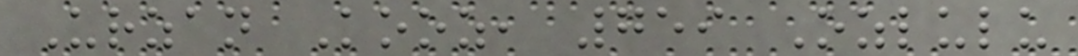Urzan Kooz, 759 Ozlulu
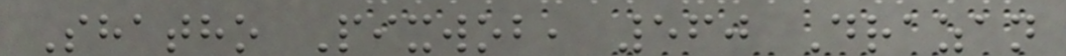Shatho Pixwob, 560 Drazan
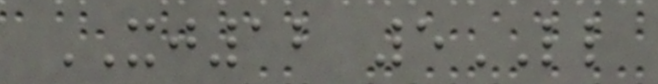XJ12 5LL
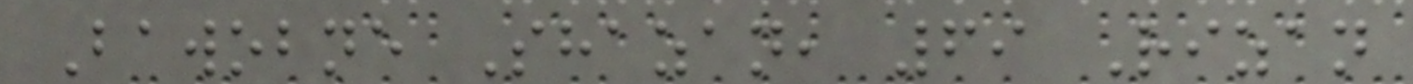Bawobne Shazan, 69 Rizan
